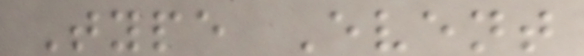Type Event
